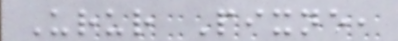Urur Pixne,
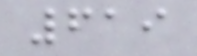619
